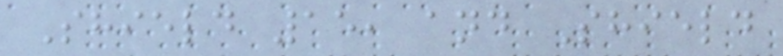Shield 15, and Shield
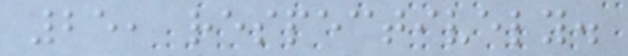25, respectively.
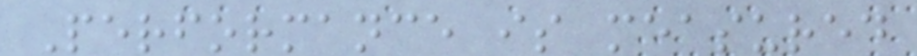Performance is measured
